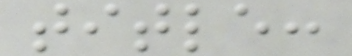title:
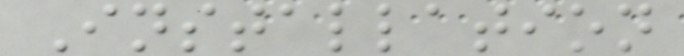Installation
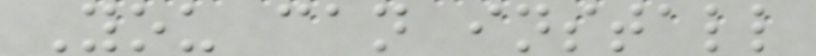You can install
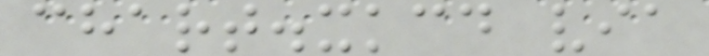chart.xkcd via
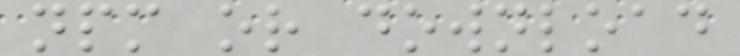npm or download
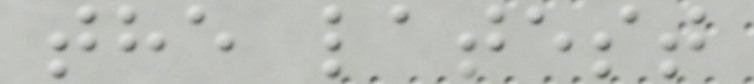the latest
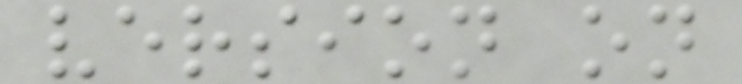version on
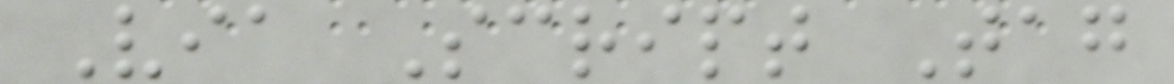Via Script Tag
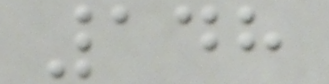148
